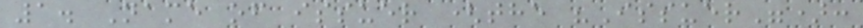1. Name of issuer (the "Issuer"):
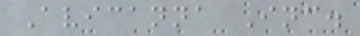Avicanna Inc.
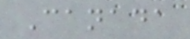Canada
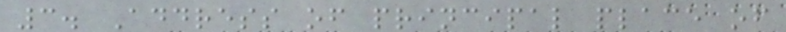3. Address of principal place of
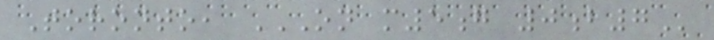Toronto, ON M5G 0B7
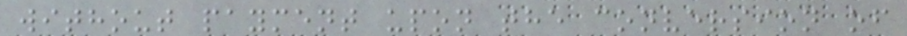without payment upon the conversion of
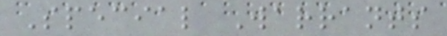Special Warrants
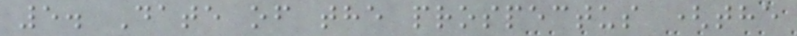5. Date of the prospectus (the
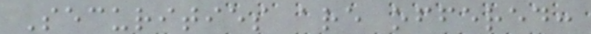Securities are offered:
